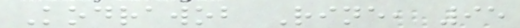Kodrawob Rine, 95
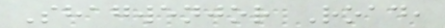Shagwenjor Road,
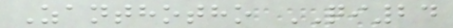Zanthotho QI24
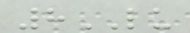8LU
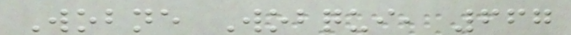Wobne Wobqui, 667
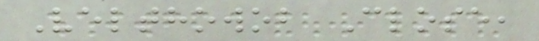Velthowob Close,
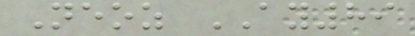Neoz AY89
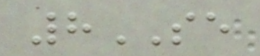8SE
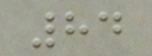84
